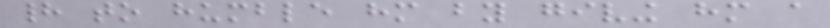had to humble him by giving him a
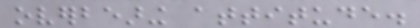overbearing attitude.
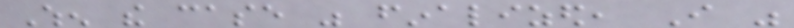When the case was finalized, I was
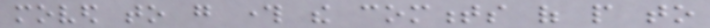moved to go through the comments of people to
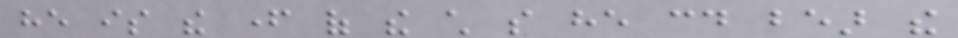he is the father of the child so he could bear the
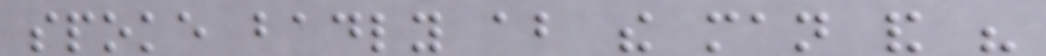spoke badly about the man and his
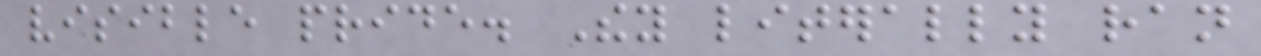visible pride. They literally ran
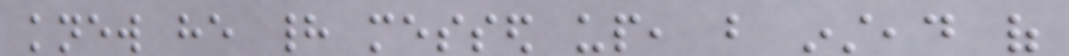knew he had messed up, but instead of
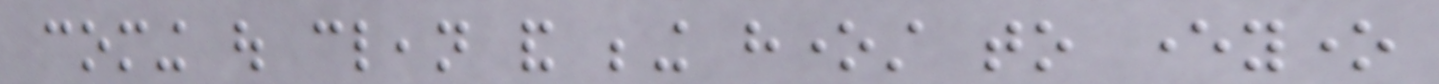coming out clean and being honest to everyone
